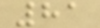81
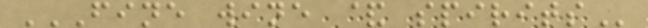FINE WINE & SPIRITS
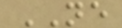NE
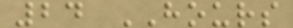24 HOURS
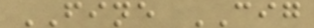FINE CIG
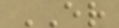ER
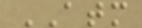ATM
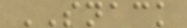SNACK
